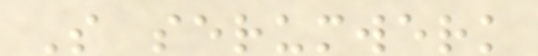S serumwerk
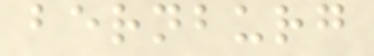bernburg
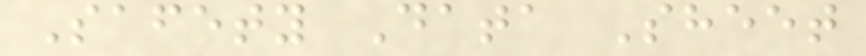Safety Data Sheet
